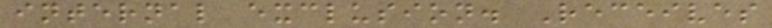internal exclusion. Receives
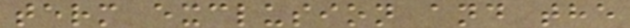term exclusion and the
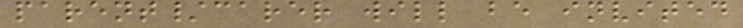parent/carer will be invited
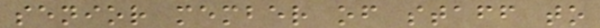senior member of staff to
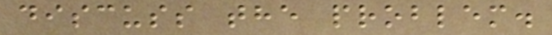discuss the problem.
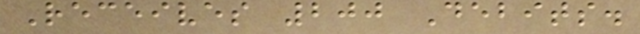Receives 200 Debits.
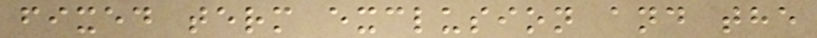fixed term exclusion and the
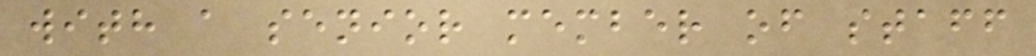with a senior member of staff
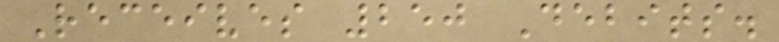Receives 250 Debits.
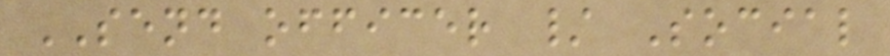SEND officer / Social
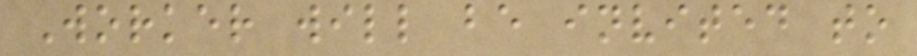Worker will be invited to
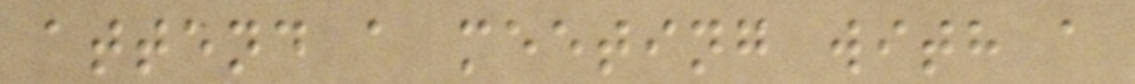attend a meeting with a
